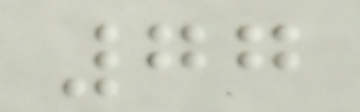77
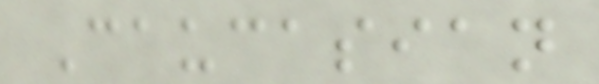Caucasian
